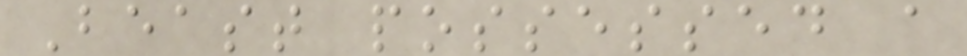Beast possessed a
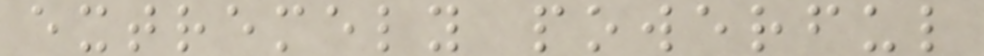extremely powerful
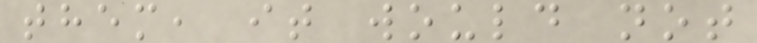them, it would not
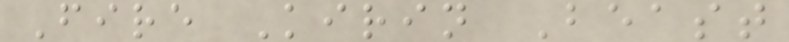Fire Kirin Beast
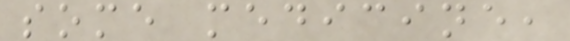some medicine,
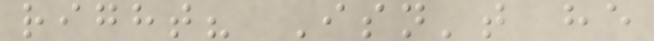right? Isn't he
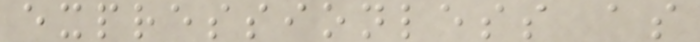expressionless as
